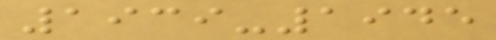1939-1945
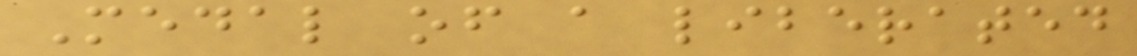Medal of a liberated
